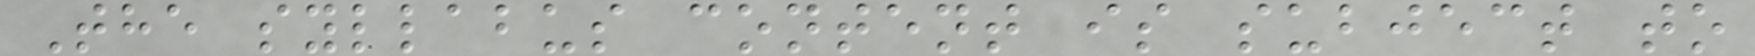The syllabus content is subject to
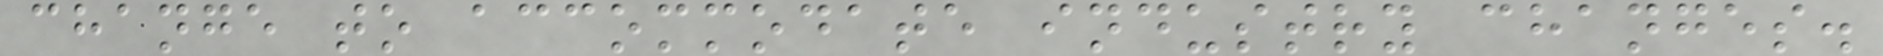change to accommodate industry changes.
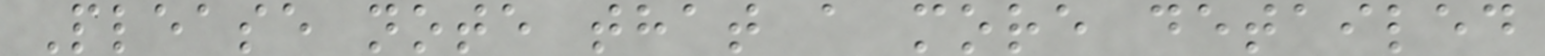Please note that a more detailed
